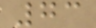73
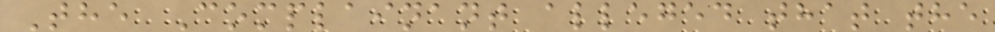The Complainant alleged that the
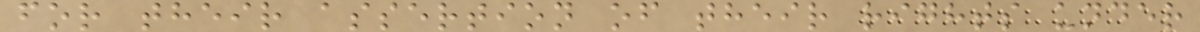for their assertion of their rights under
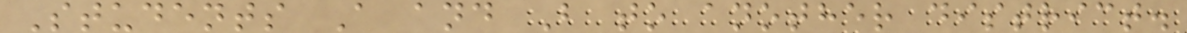Students A and B to another district.
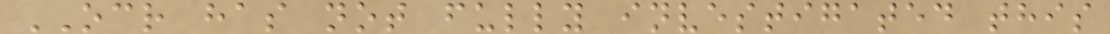OCR has not fully investigated this
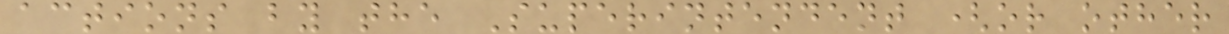actions by the Superintendent (or other
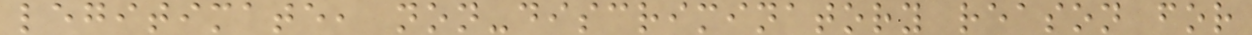legitimate, non-discriminatory reason for
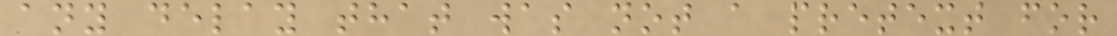any delay that was not a pretext for
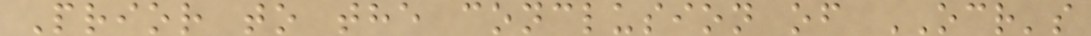Prior to the conclusion of OCR's
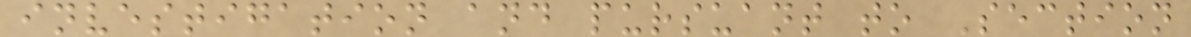investigation and pursuant to Section
